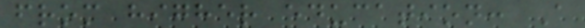from higher education: A
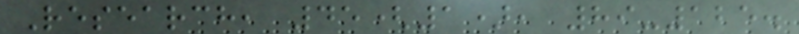Research, 45(1), 89-125.
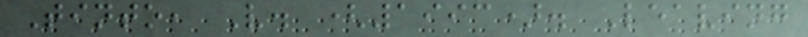Tinto, V. (1993). Leaving
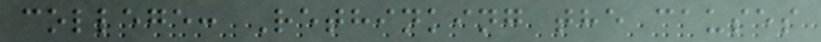college: Rethinking the causes
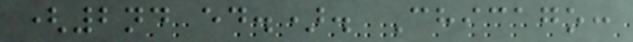(2nd ed.). Chicago:
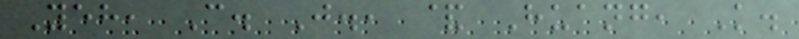Yeh, C. J., & Huang, K.
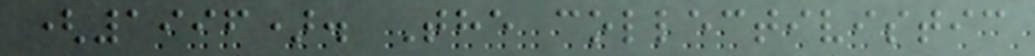(1996). The collectivistic
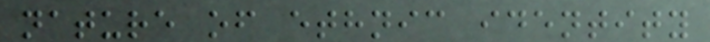nature of ethnic identity
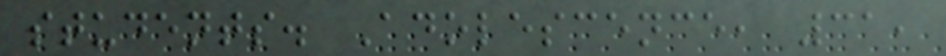students. Adolescence, 31,
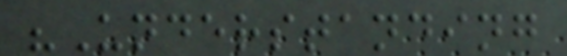"Understanding
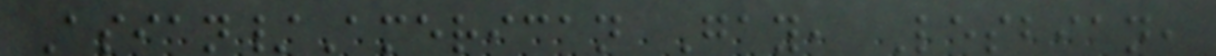Asian/American Gay, Lesbian,
